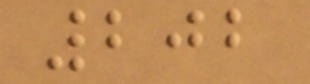202
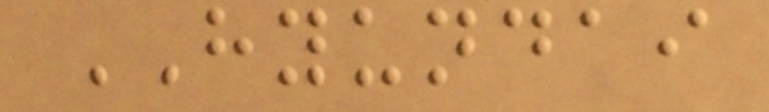HYUNDAI
